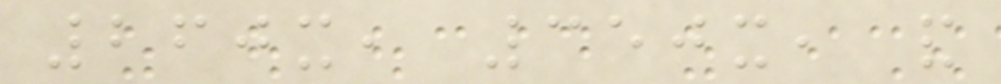260x, 350x, and
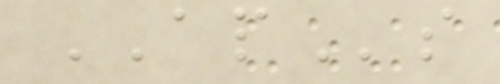APs
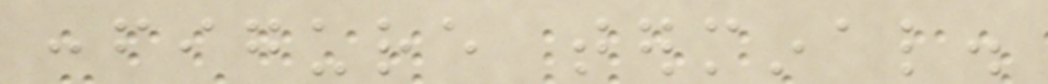configure terminal.
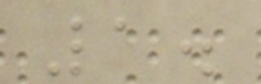1.
